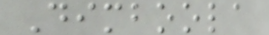Dimboola
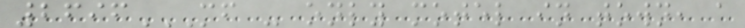2696MF - ONLY MOTEL IN TOWN, A
